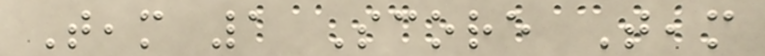Team 1 Score Team
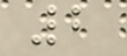2
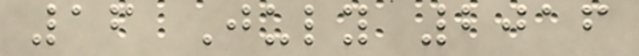16 July 2016
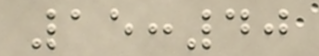15:40
